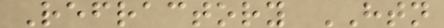Refractory HTN
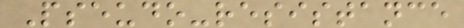Pseudo-resistance
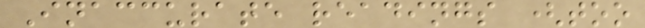Inaccurate readings (too
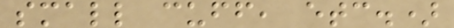small cuff, etc.)
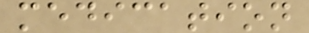medication
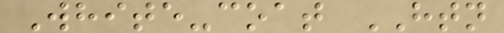White-coat HTN
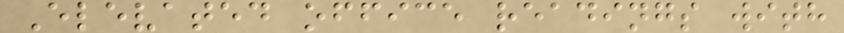Elevated office readings with
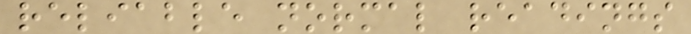reliable normal readings
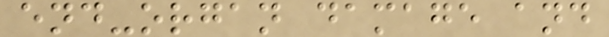end-organ damage and
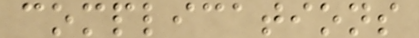complications
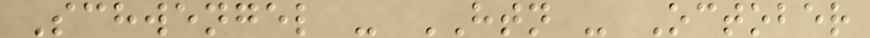Schwengel - HTN - October
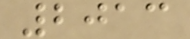2013
